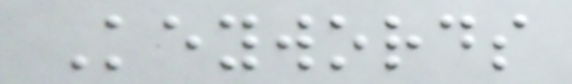Keywords
